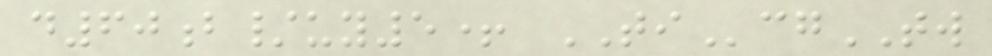d60b/uy5+ TIcgTW
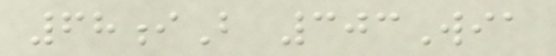68iB 303Wia
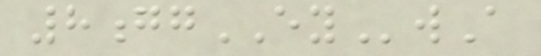8ggEYwA
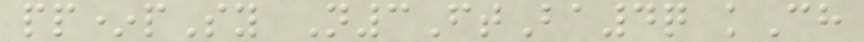pp*pSy N3FtBa4q kCh
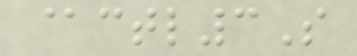@ctl3S
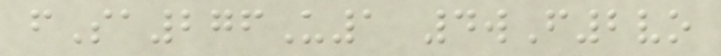fSa276U1 4wF2vo
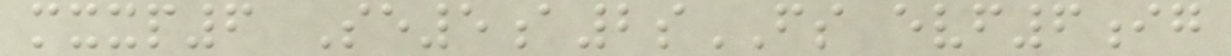mxxp6 Se5a2sFS evf6ig
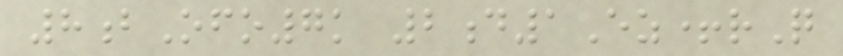8bOfo7k 2d1Ez+rQ
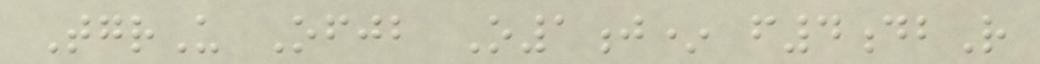TgrU Ofjb O1j* f4dbR
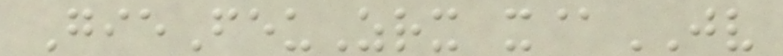GieFeuZrx x@JV
